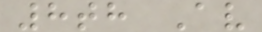8th Av
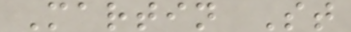Martin St
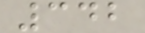342
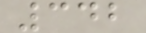342
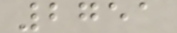2751
